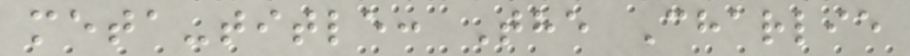meta-title: The Charlie
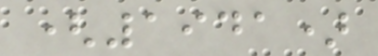(1941)
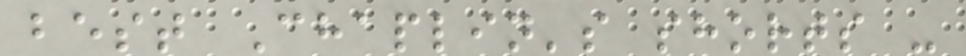best Chaplin's shorts -
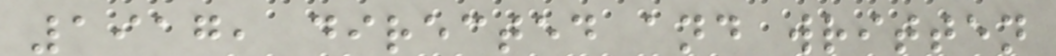1917, directed and written
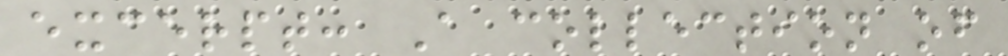excerpt: A collection of
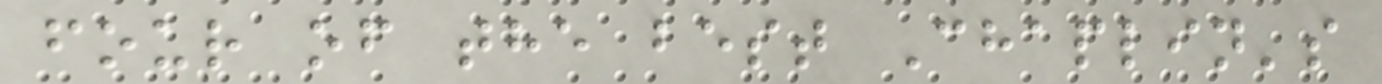four of the best Chaplin's
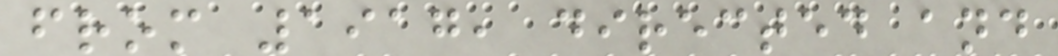from 1917, directed and
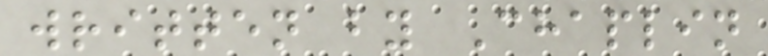written by Chaplin
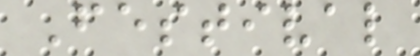Festival
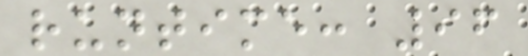runtime: 96
